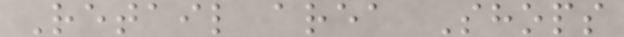Retail area Shops
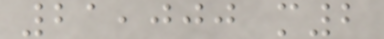21,000 m2
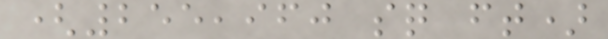(255,960 sq ft)
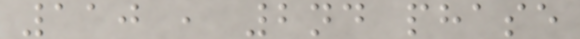110 , 2nd phase
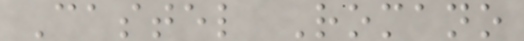Castel Romano
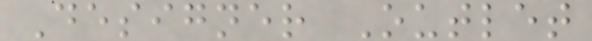Designer Outlet
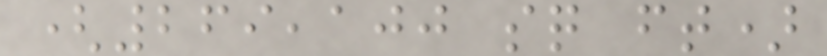(269,100 sq ft)
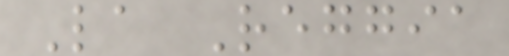La Reggia
